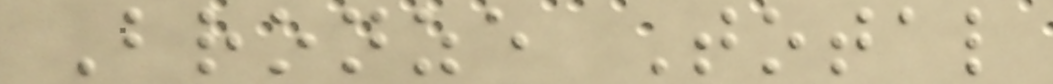Bronze Total
